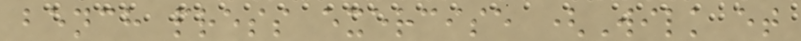bench press exercise (Wilk et
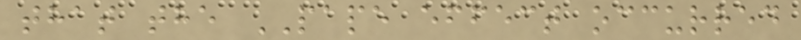that the PAPE effect occurred
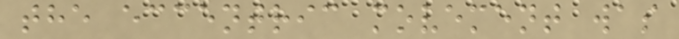the eccentric movement was
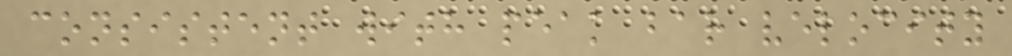consistent with peak bar velocity
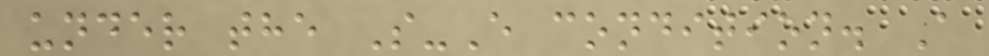under the S-E condition. A
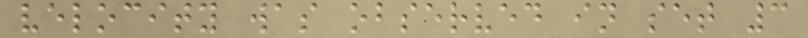velocity was observed in set 3
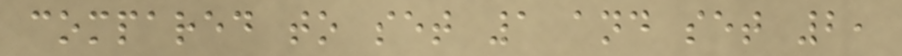compared to set 1 and set 2,
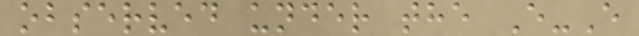observed under the E-E
